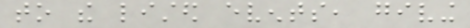to the listed events, giving
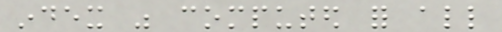index was computed for all
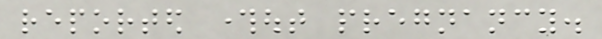reported throughout pregnancy.
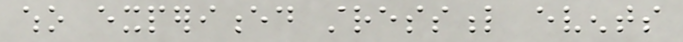who experienced stressful events
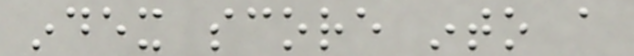index score into a
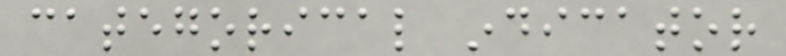categorical indicator
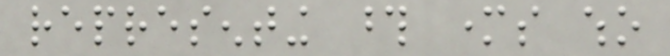representing those mothers who
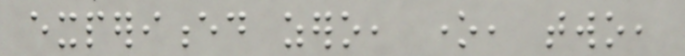experienced zero, one, two,
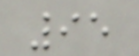95
